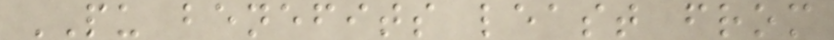PU benefits least from
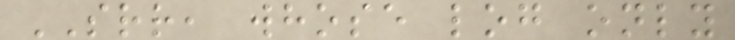SRR, whose log only
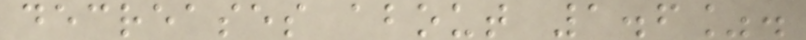decreases about 1.6%.
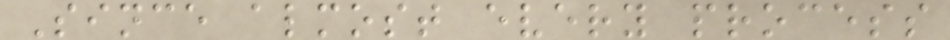Since almost every process
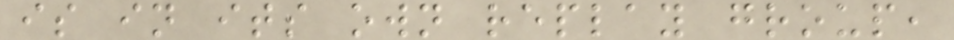is in its own replay group,
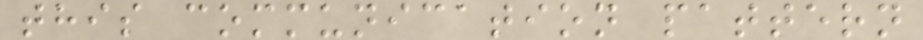this communication pattern
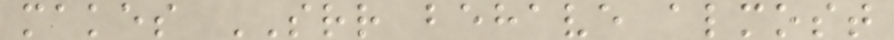makes SRR behave almost
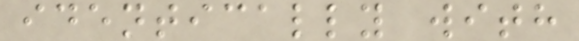identically with
